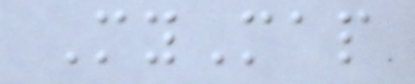MyMap
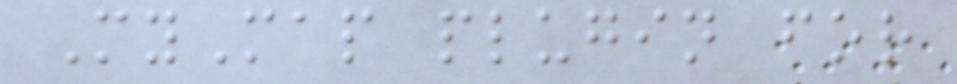MyMap plugin for
